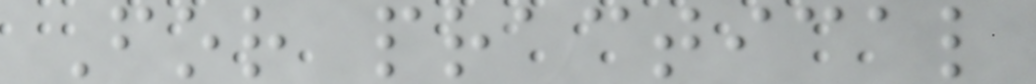For practical
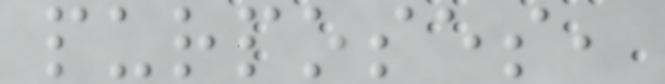purposes,
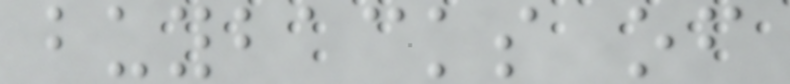buybacks of
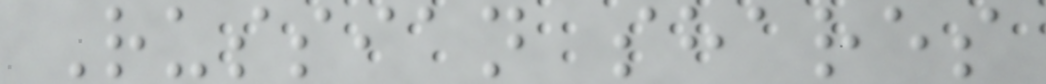Russian shares
